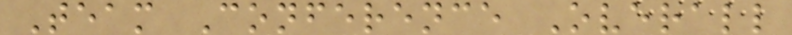Team Conference Overall
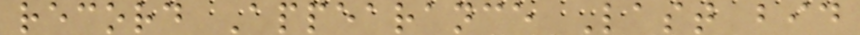record Appearance Last bid
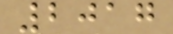2017
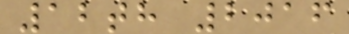12th 2016
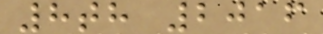8th 2016
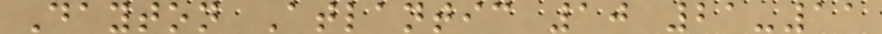Dayton Atlantic 10 21-11
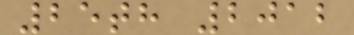25th 2012
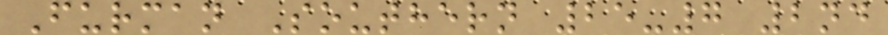Furman Southern 25-7 2nd
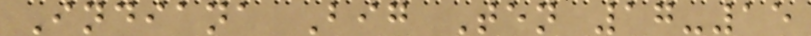Indiana Big Ten 17-15
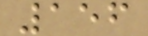156
